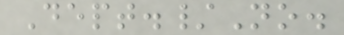Dept./No.
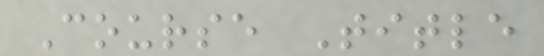Course Title
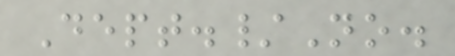Dept./No.
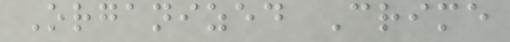Organized Crime
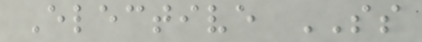Elective SS
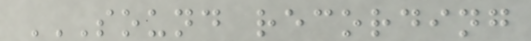SOUND RECORDING
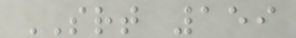SRT 159
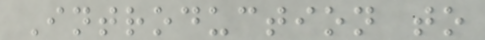Introduction to
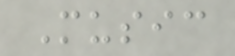Music
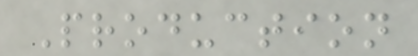Production
